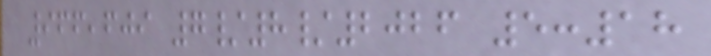966,609 7/8/2026 5:18
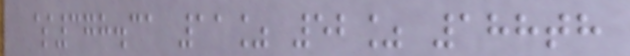$378.31 11% 52% 188th
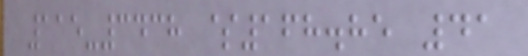115-3438 $168.85 41
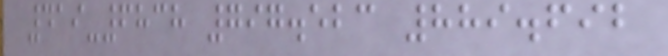419-6838 797.523 889.692
